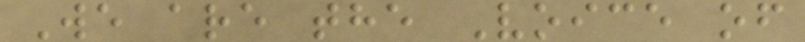We are the Voice of
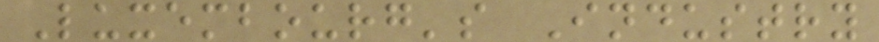Luxembourg's Industry
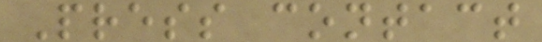Press contact
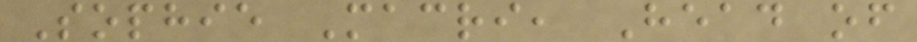Sophie Macri, Head of
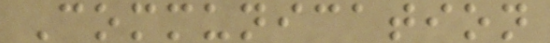Communication
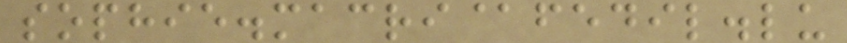sophie.macri@fedil.lu
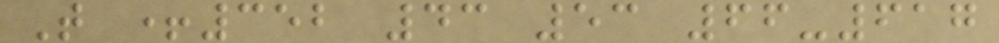T +352 43 53 66-617
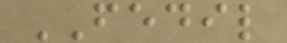FEDIL
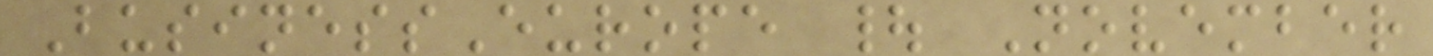BusinessEurope | November
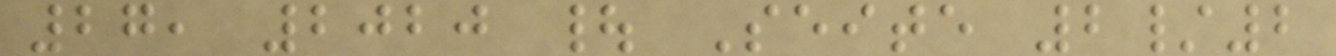27, 2020 | Seite 2/2
